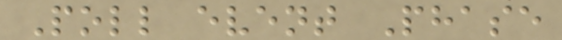Poll event Phase
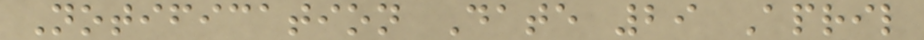Notification Date 29 April
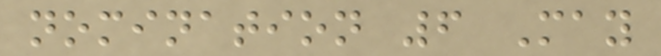nomination 6 May
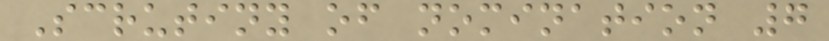Scrutiny of nomination 7
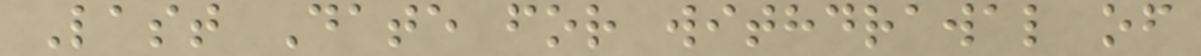Last Date for withdrawal of
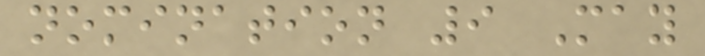nomination 9 May
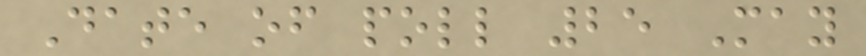Date of poll 25 May
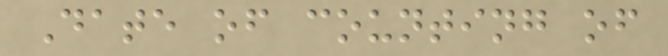Date of counting of
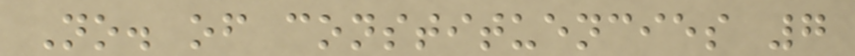No. of constituencies 7
